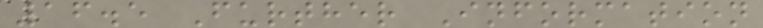16.5 Further Information
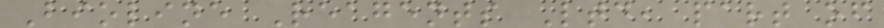Bioline Reagents Ltd, part of
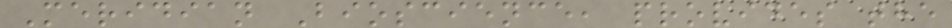Meridian Bioscience, provides the
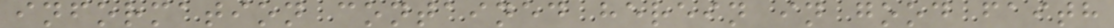information contained herein in good faith
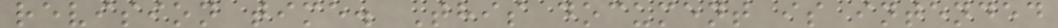revision time. This document is intended
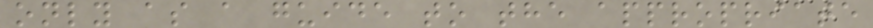only as a guide to the appropriate
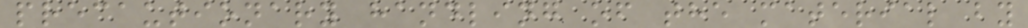precautionary handling of the material by
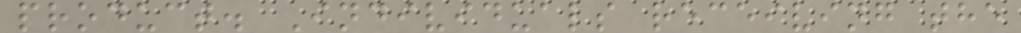product. Individuals receiving the
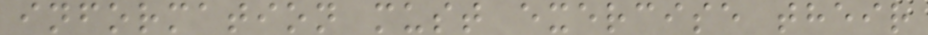information must exercise their
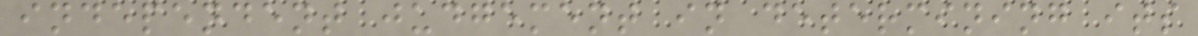independent judgement in determining its
